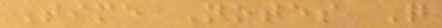Time Notes Q
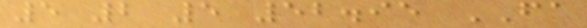5 2 5 52.95 FA
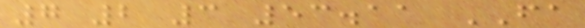7 2 3 53.11 FA
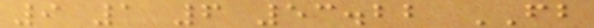9 1 6 53.22 FB
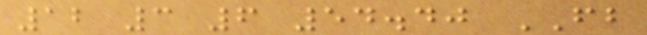12 3 6 54.40 FB
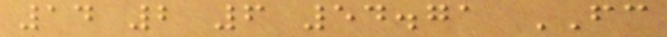14 2 6 54.71 FC
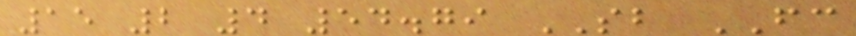15 2 4 54.79 SB FC
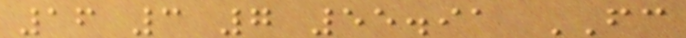16 3 7 55.91 FC
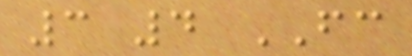3 4 FC
